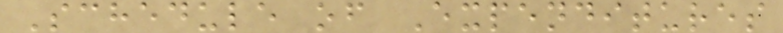Schedule of Expenditures
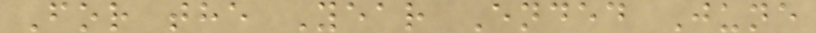For the Year Ended June
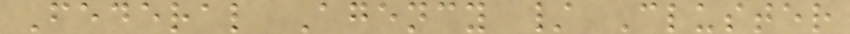Federal Agency / Cluster
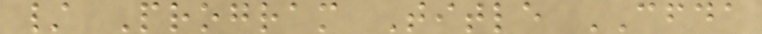/ Program Title CFDA
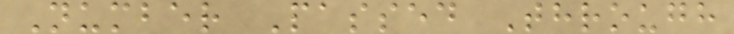Number Passed Through
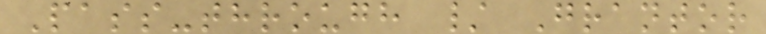Pass-through / Grantor
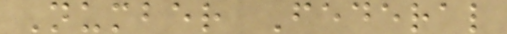Number Federal
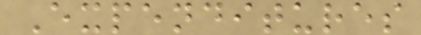Expenditures
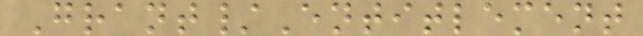Grant/Entitlement
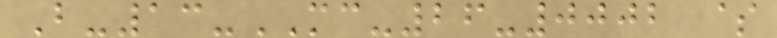B-13-MC-26-0002 $
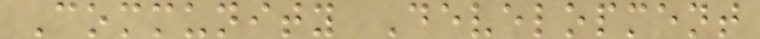Community Development
